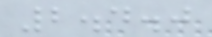2.4.0
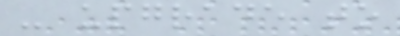- upgrade to
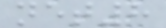net8
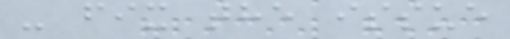- fix the issue
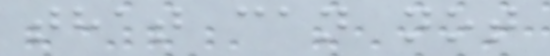that can not
